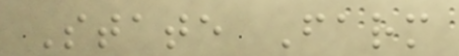State Farm
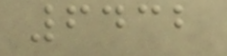6432
